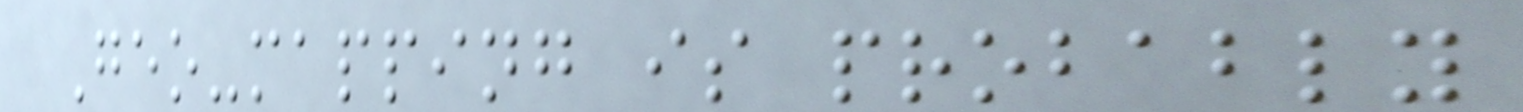Geo-mapping is probably
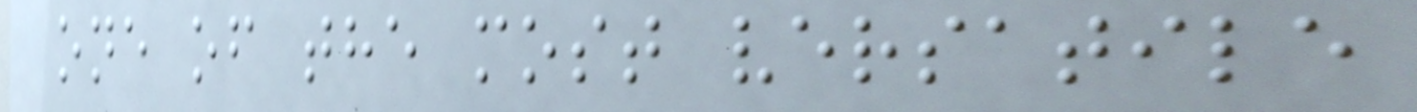one of the most versatile
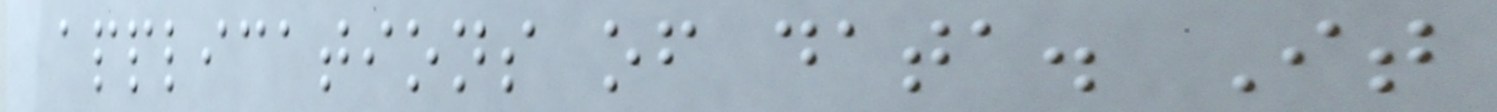applications of data. It
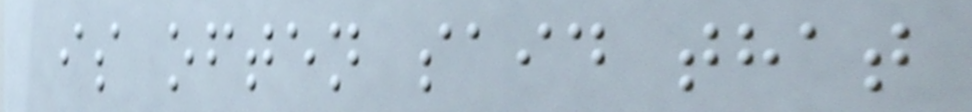is often said that
